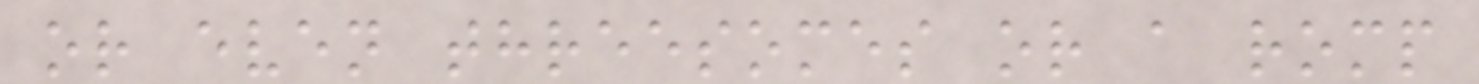or even threesomes or a romp
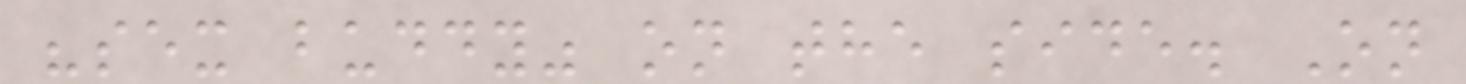"sex buddy" on the side. On
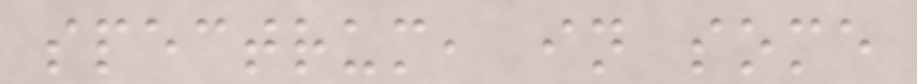spectrum, in some
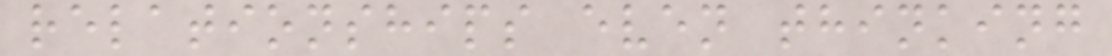relationships even thinking
